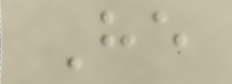He
